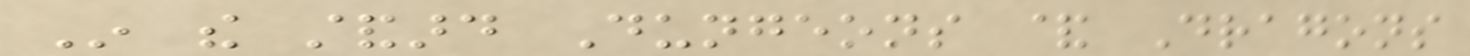In the standard Dungeons & Dragons
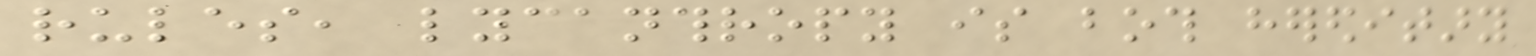rules, lycanthropy is both hereditary
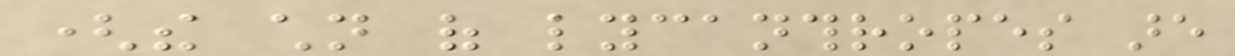(the children of lycanthropes are
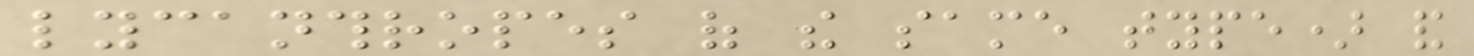lycanthropes of the same type) and
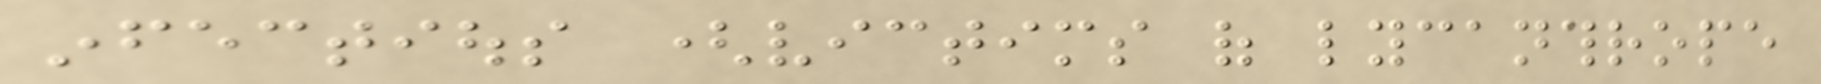infectious (victims of lycanthrope
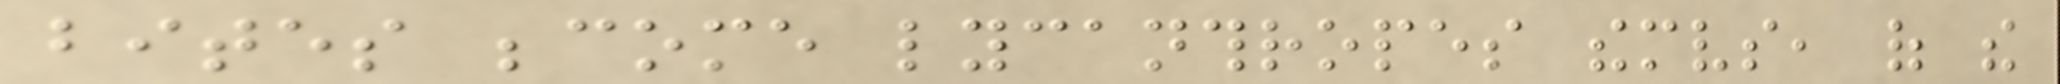bites become lycanthropes themselves, of the
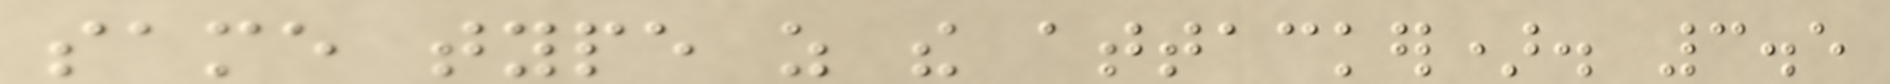same type as the attacker). 3.5
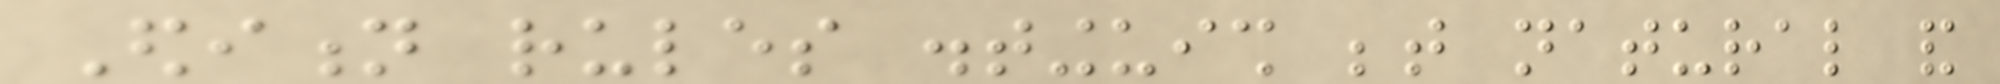Edition rules distinguish between natural and
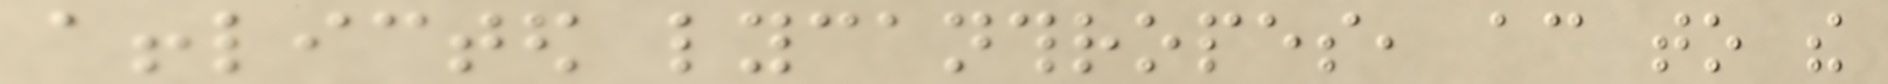afflicted lycanthropes, according to the
